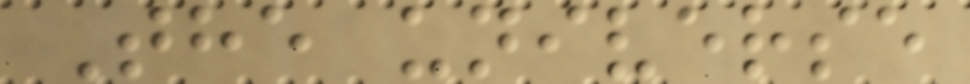The universe
